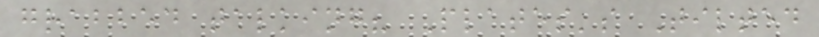grabbed talking? Plates's Tilted
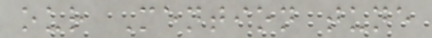our Mention tune
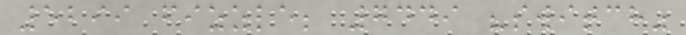5299 fizzle; 7449 "switch"
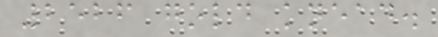2526 gold knead.
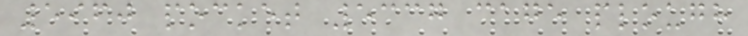5960 pocket 5337 cage plough
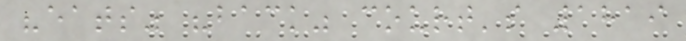"eats" "back" court's 1819
